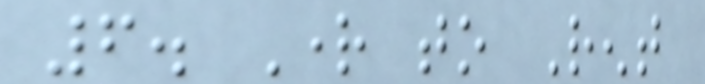6. Right to Rent
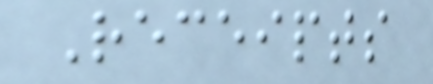Receipts
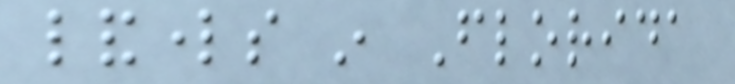landlords in Florida
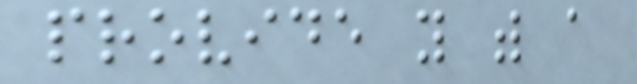provide you with a
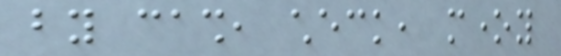by cash, check, money
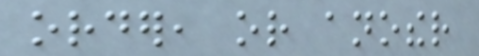order, or another
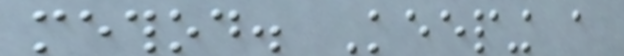method. Keeping a
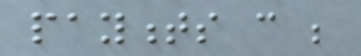payments can be
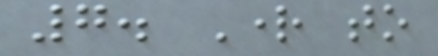7. Right to
